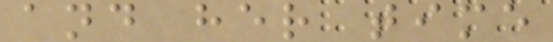and her time
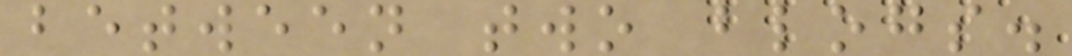between two blogs.
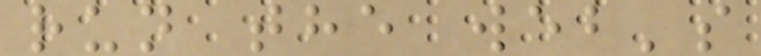run the web's
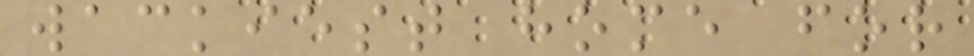wackiest home for
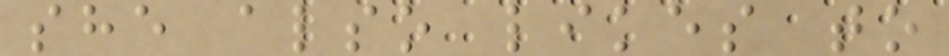she also likes to
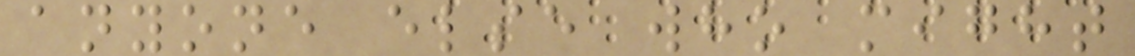anyone else who might
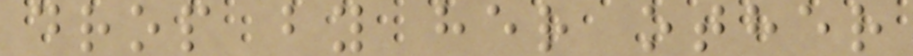drop by her other
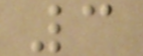3
